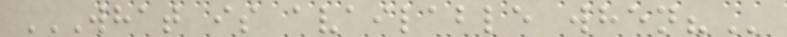WHAT IS AVAILABLE WHEN?
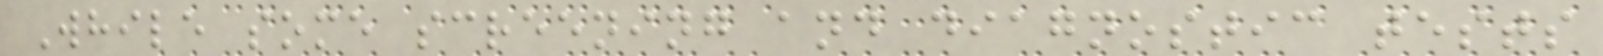While some screening and diagnostic tests
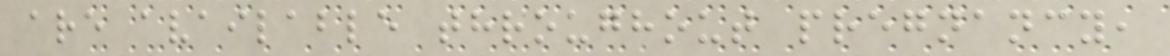are available throughout pregnancy,
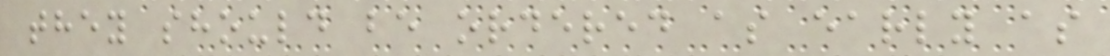they should be ordered as early as
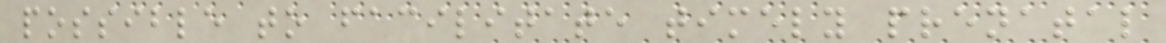possible to facilitate timely prenatal
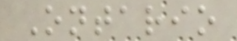Ontario
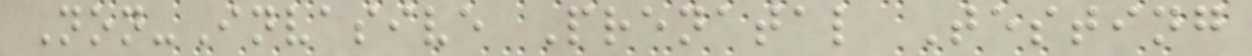Non-Invasive Prenatal Testing
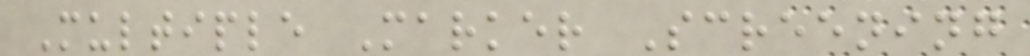Multiple Marker Screening
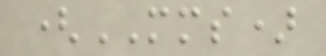(MMS)
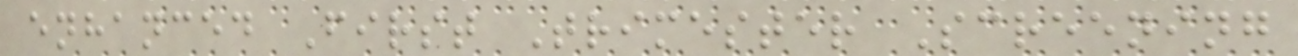enhanced First Trimester Screening
